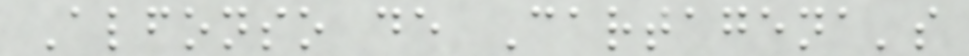Alfonso de Cartagena's
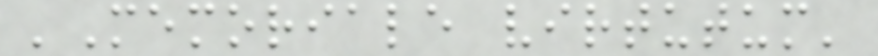'Memoriale virtutum'
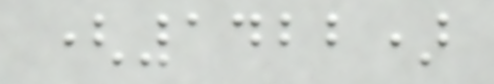(1422)
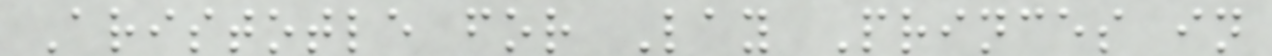Aristotle for Lay Princes in
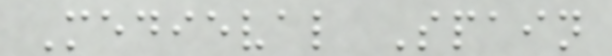Medieval Spain
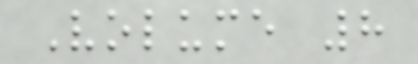Volume 8
